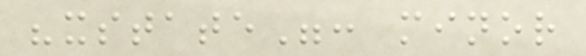"xstate": minor
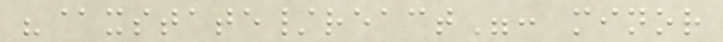"@xstate/react": minor
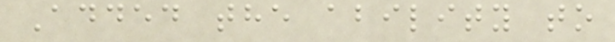Added the ability to
